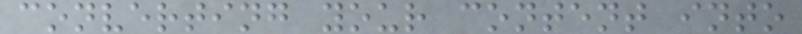converting your content into
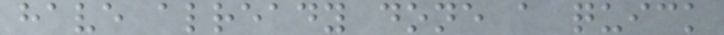have already done a quick
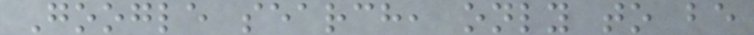Google search, only to be
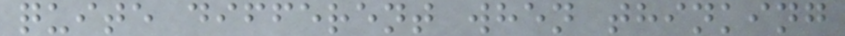quite different when thinking
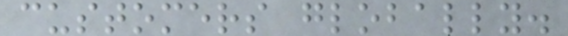customers globally.
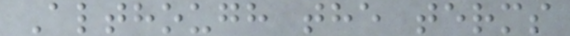Although the terms
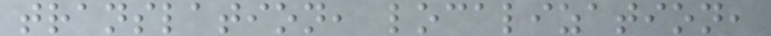translation, localization,
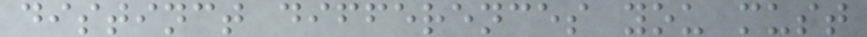distinct differences you must
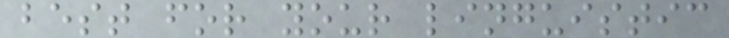best for your linguistic
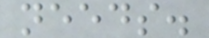needs.
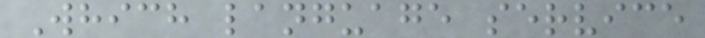Which language service
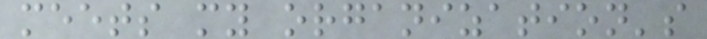meets my organization's
